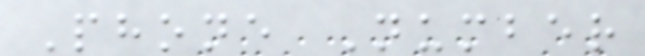Phone Number
